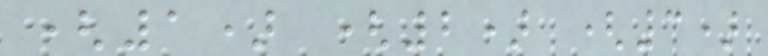(1) (2) (3)
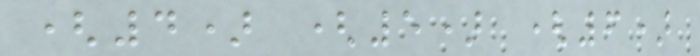(4) (5) (6)
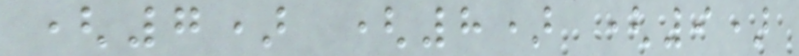(7) (8) (9)
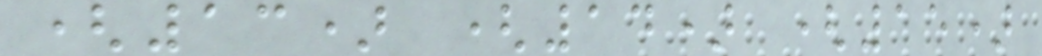(13) (14) (15)
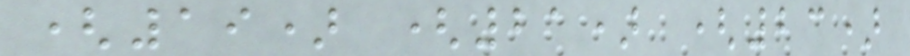(19) (21) (23)
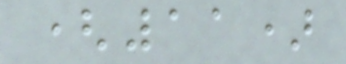(11)
